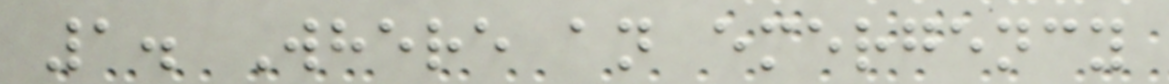1. Where an emergency
